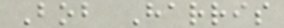Bob Harris
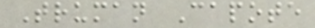Truman Capote
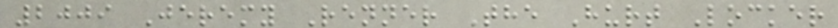2009 Jeremy Renner The Hurt Locker
